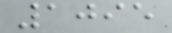1095
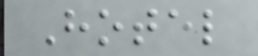Hotel
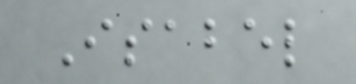Isabel
